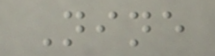Nine
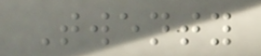Twenty
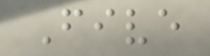Five
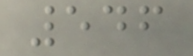546
